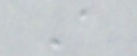A
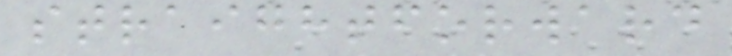straightforward
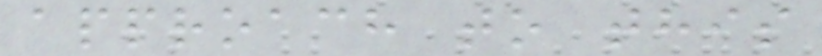approach to this
